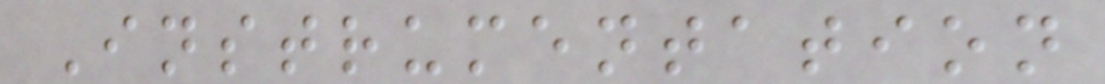Instrumentation
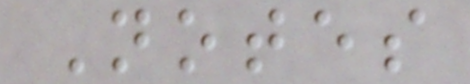Notes
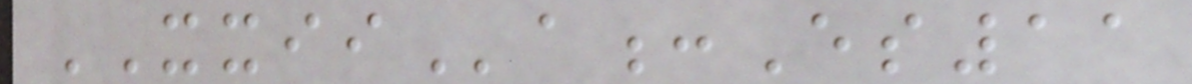XXIIa:Es11
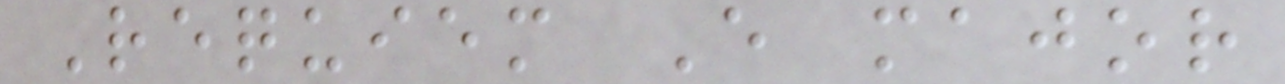Requiem E major
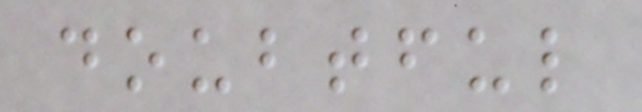doubtful
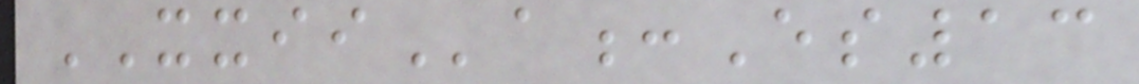XXIIa:Es13
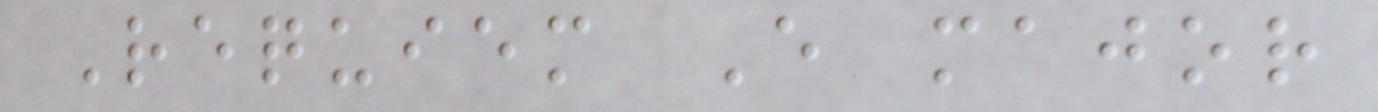Requiem E major
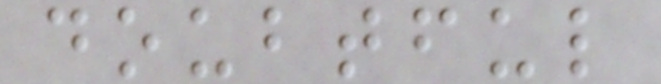doubtful
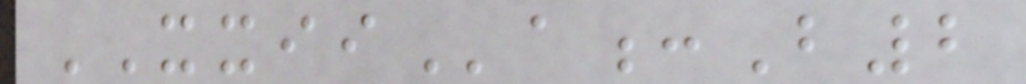XXIIa:B2
